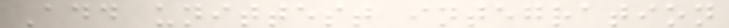Add unittest integration
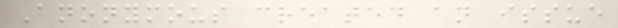Anonymous created an issue
